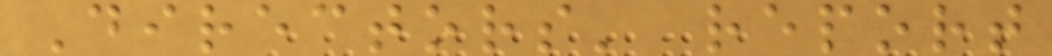Directors' report
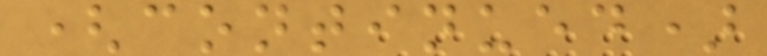(continued)
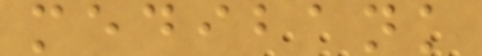medibank
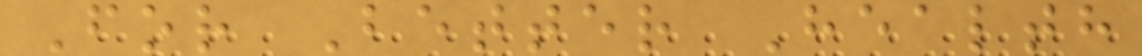For Better Health
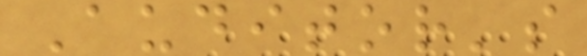Auditor's
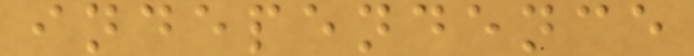independence
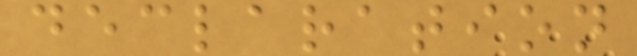declaration
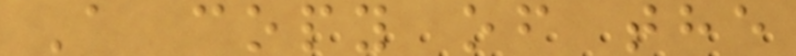A copy of the
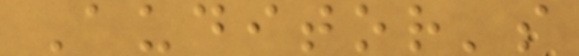Auditor's
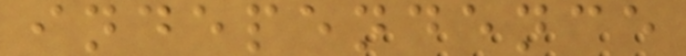independence
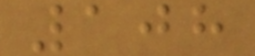108
